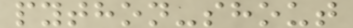python-shout
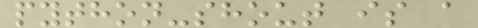python-shout is a
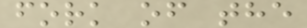fork of the
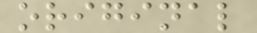original
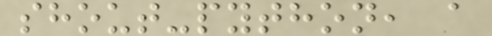shout-python, a
